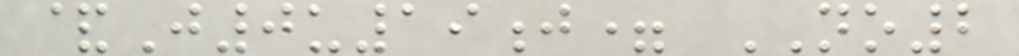&J0u19j= NO2
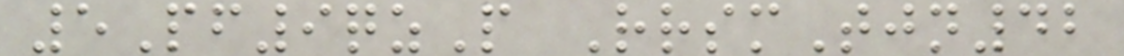5Pf9qzP RrsmTjn42
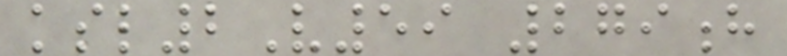ksl2V59 279h
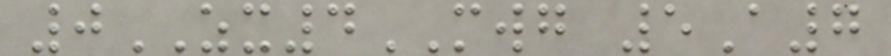0ZX4MWG 5A7
